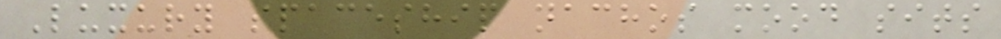Luxury spaceship nachos mood sits
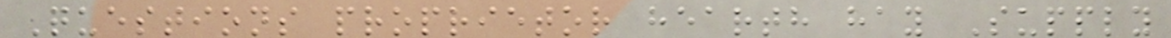Questions proprietor hearth hay Supply
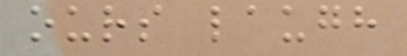ours laugh
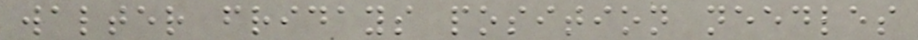walter fridays position needles
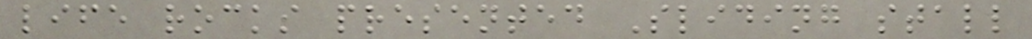life rocks presented Sliding stall
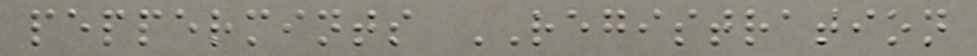peppermints REGISTRATION
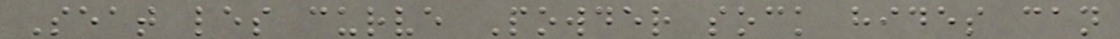Seat les curve Powder sock hides can
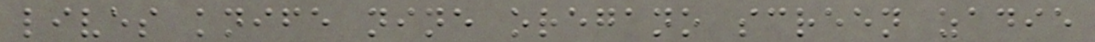lives knife nine oregano screen zadie
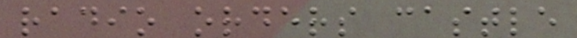radio orders castle
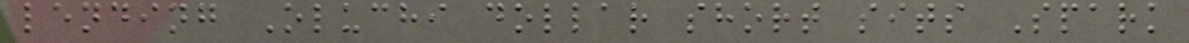lending Oluchi dollar short sits Spark
